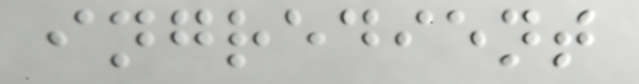ingredient
